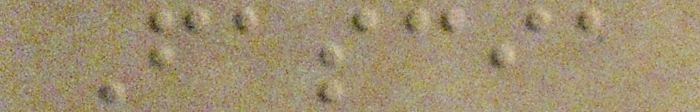Fascia
